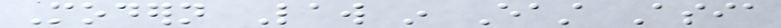Modern Law in East Asia
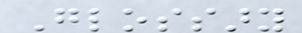Glossary
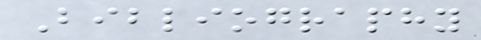Bibliography
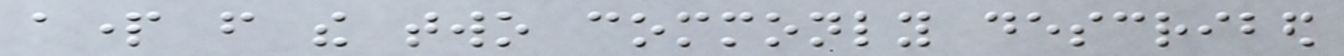apart from the two commonly described
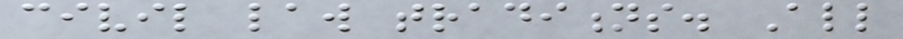civil law traditions. All
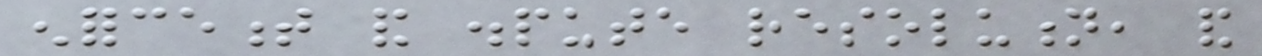enforcement and dispute resolution, and
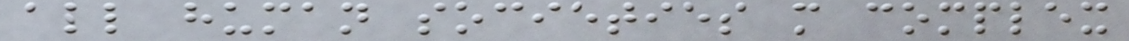all human societies more complex
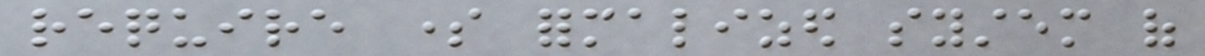require some formalized system of
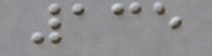135
